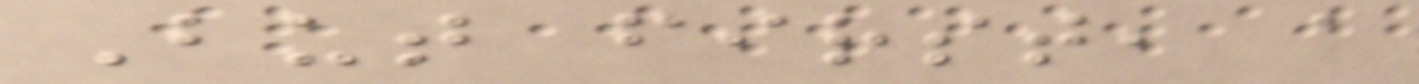But first, a
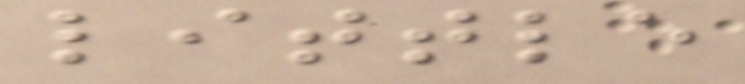little
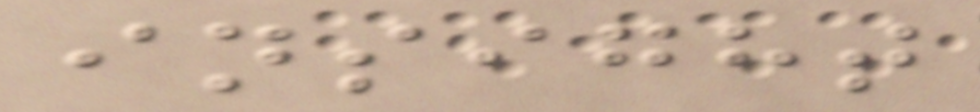insight
